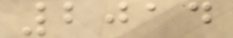2014
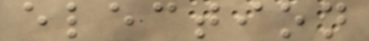election
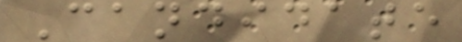Candidate
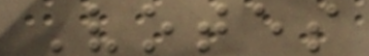Votes
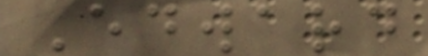Edward
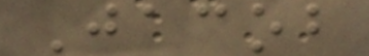Jacob
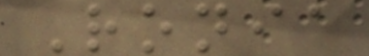Ronia
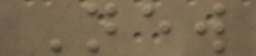New
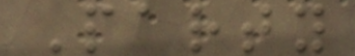Party
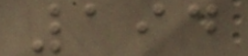194
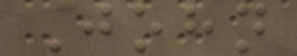John
